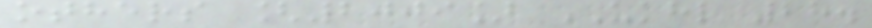others [2009] UKHL 28.
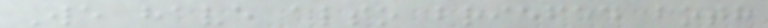We have also briefed both
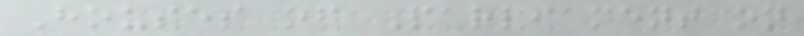Houses of Parliament on
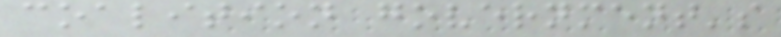coalition government's
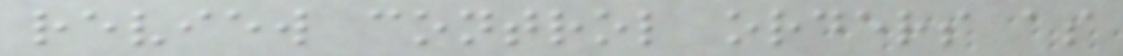review control orders as
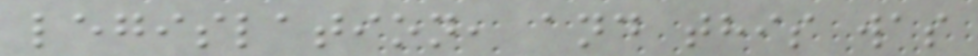legislation, and this was
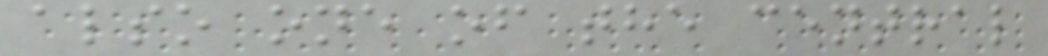also one of the central
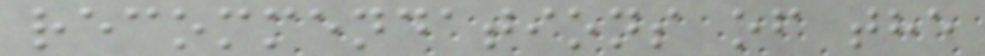recommendations of the
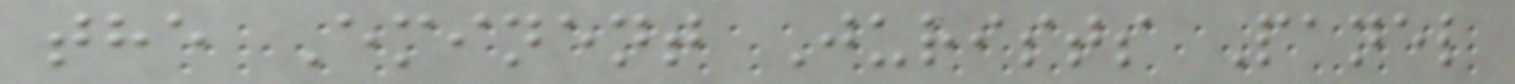the Eminent Jurists Panel
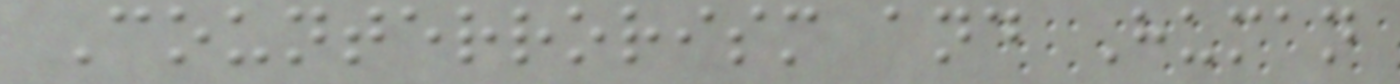Counterrorism and Human
